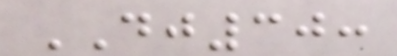DJ30:
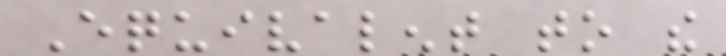Equivalent to the
